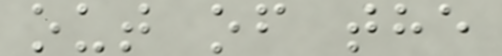out of the
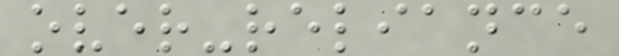over-reliance
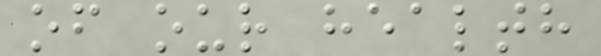of our health
